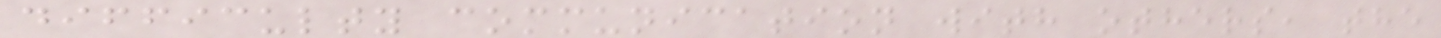difficulty communication with others, the
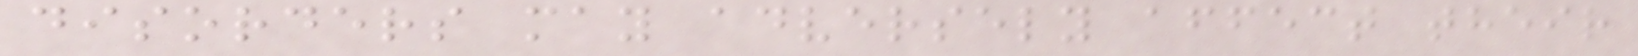disorders may adversely affect their
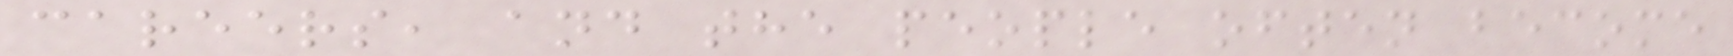careers, and the people often become
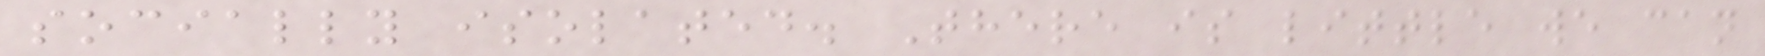socially isolated. There is little we can
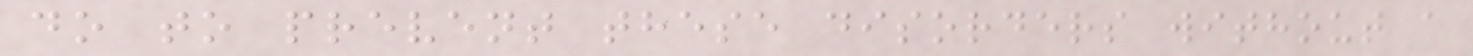do to prevent these disorders without a
